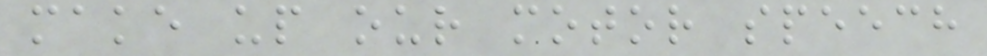make up our motor speech
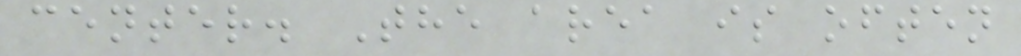center. The area is often
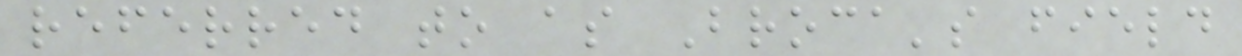referred to as Broca's field
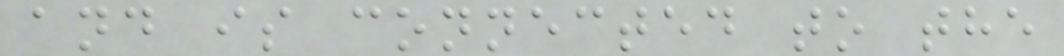and is connected to the
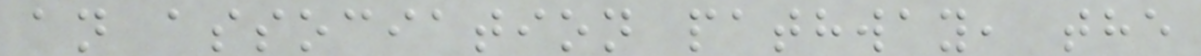an association pathway, the
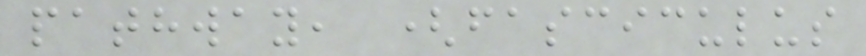pathway, (fasciculus
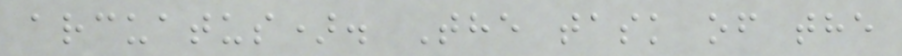arcuatus). The task of the
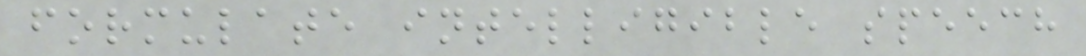formulate intelligible speech
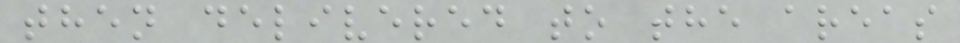then delivered to the areas
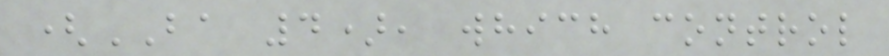(BA 4), which control
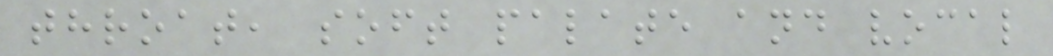throat, soft palate and vocal
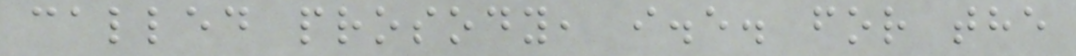called prosody, i.e. for the
